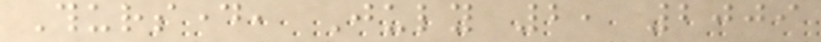Thursday, July 2, 2009
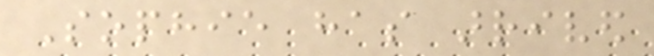Sophie has arrived
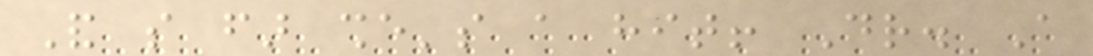And so far she's a hit! Dr. A
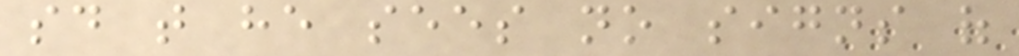said that he sees no signs of
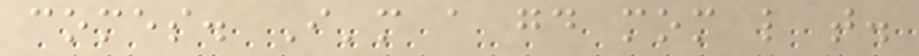comes. I'm a good mom like that.
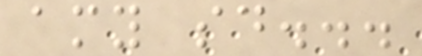amy said...
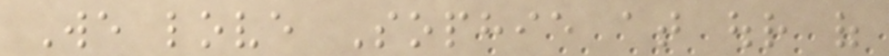We love Sophie at our of
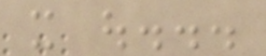it out...
